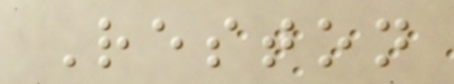Reston
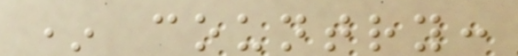* country:
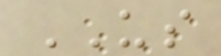US
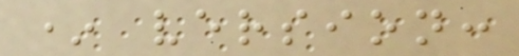* version:
